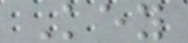Key
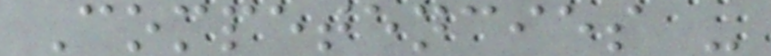Competencies -
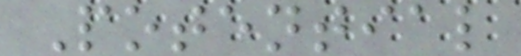Potential
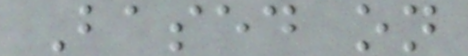Based on
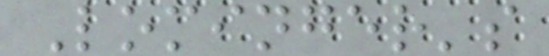Lominger's
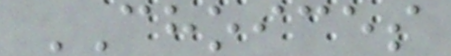CHOICES
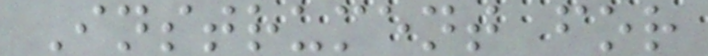Instrument for
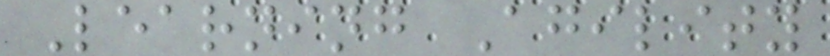Learning Agility
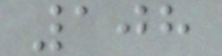108
